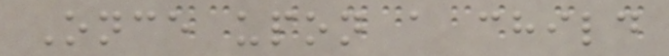Once upon a child
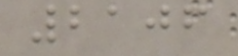2106
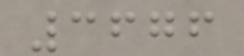3676
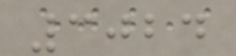3024
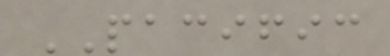PACIFIC
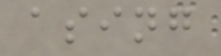asing
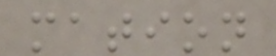mation
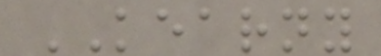KEARNY
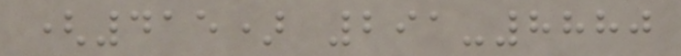(415) 291-8880
